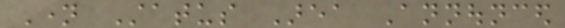Name Status Area Announced
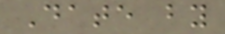Date by
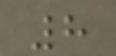8
